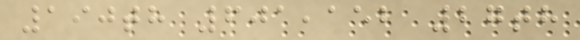190th 601,152 27th
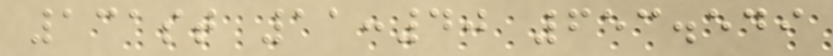131st 11:40 653.549
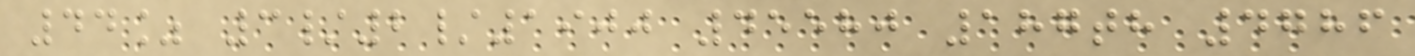44% 3/2/1900 45580 187th 4786
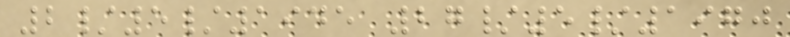2/5/1945 27/5/1970
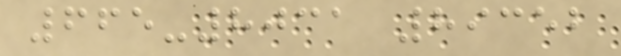665-8031 89352
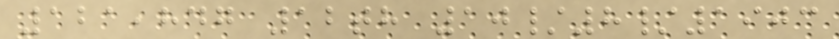121,847 12th 10/8/1903
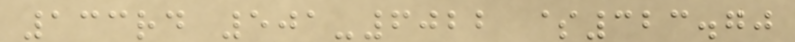133rd 501-6022 $323.70
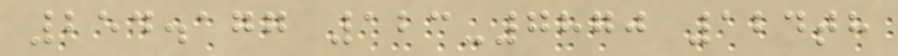254.177 123-7870 124th
